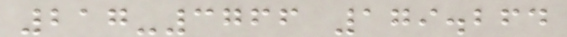217-3766 179.264
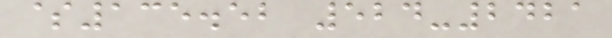$135.52 524-2421
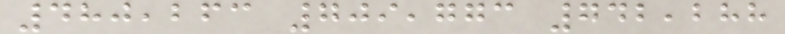480,263 709,773 742,288
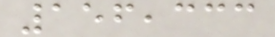156,333
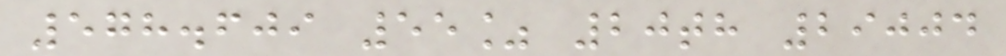578.609 55% 20th 29004
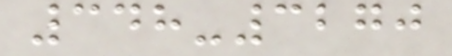348-3270
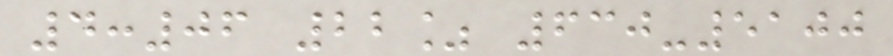4:06 22% 630-5100
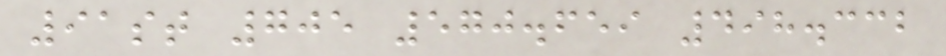91st 705 570.659 498.332
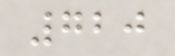720
